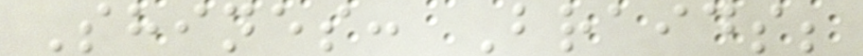Shines: Braids;
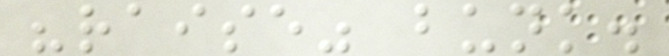"raise" bunk.
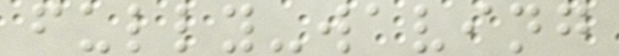fully-waving
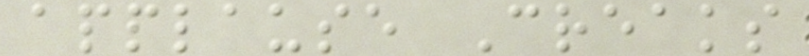applause Creaks
